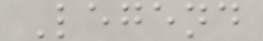Legend
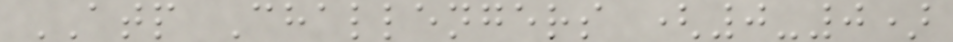ATP Challengers (0-0)
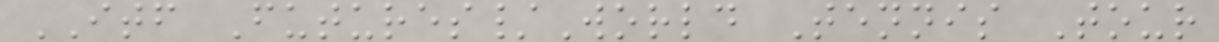ITF Futures/World Tennis Tour
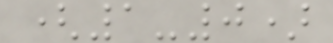(1-0)
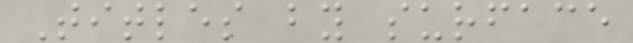Titles by surface
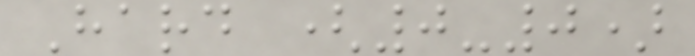Hard (0-0)
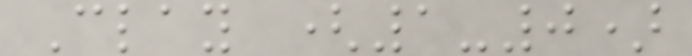Clay (1-0)
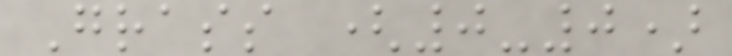Grass (0-0)
